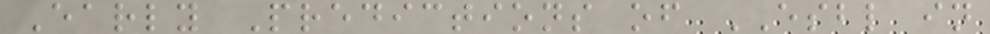Early Predictions of ESBL in
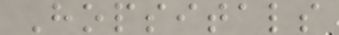Hopsitals
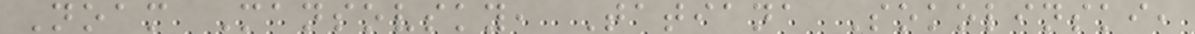Noam Mansovsky, Tatiana Sokolinski,
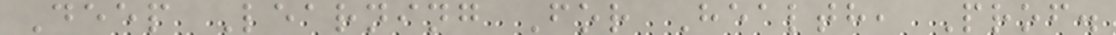Deep Learning For Health, Prof.
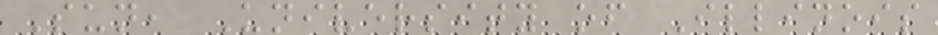Sun, University of Illinois
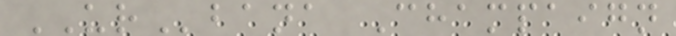URbana Champaign
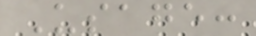Usage:
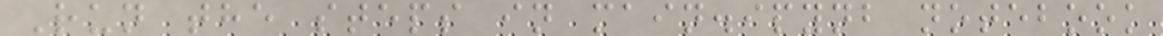Run the steps in main.ipynb notebook
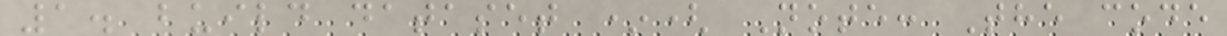1. build dataset *( Note: The code
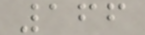166
